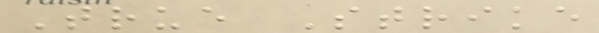True Strike
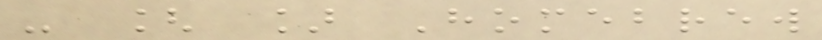- [ ] Homebrew
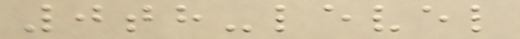0th-level
